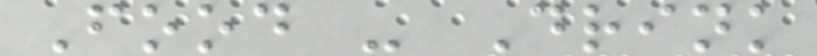Food - Drink
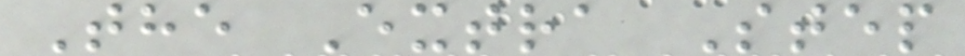The Extra Step
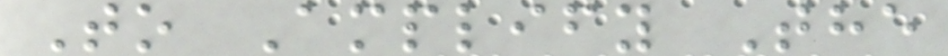To Amplify The
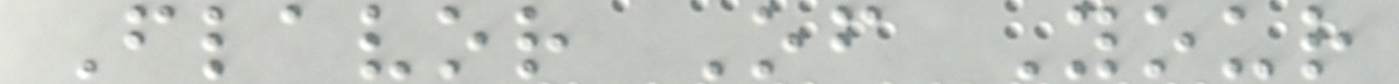Flavor Of Your
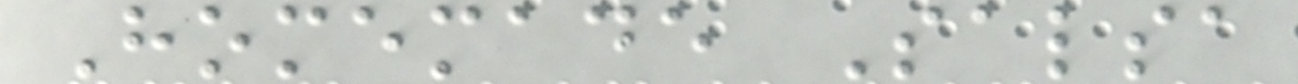Homemade Salsa
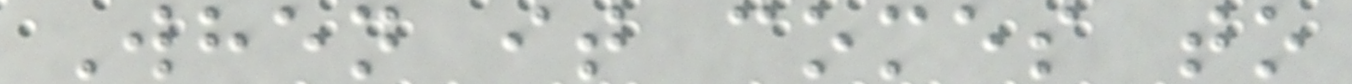When it comes to
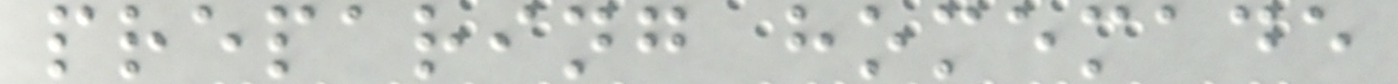preparing homemade
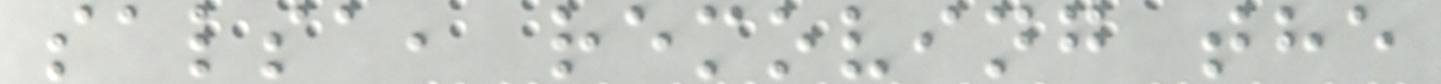salsa, removing the
